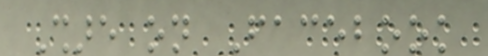Share on Facebook
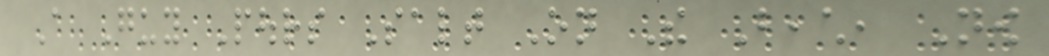A Guy Pours Salt On The Beach, Now
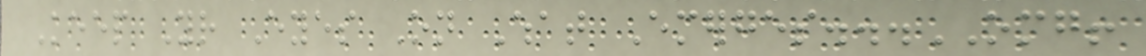Keep Your Eyes On What Emerges...OMG!
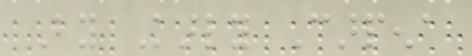By Karly Carpena
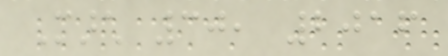March 30, 2016
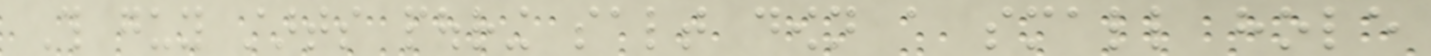This guy starts pouring salt down a small hole
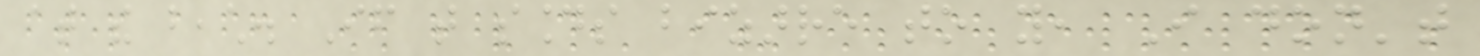at the beach. If that sounds bizarre to you, I don't
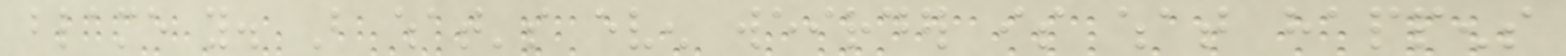blame you. But what's even weirder is what happens
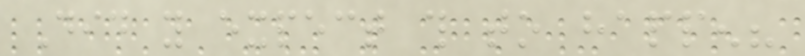Did you expect this to happen?
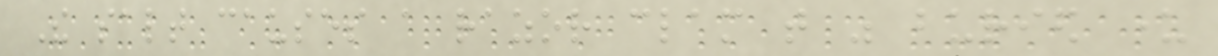The salt causes a razor clam that was buried under
